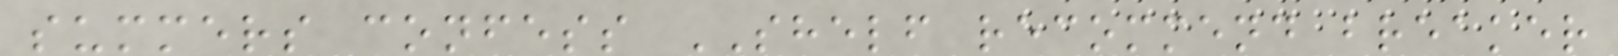summers confess SHELF recommend breaker
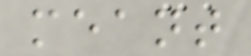meant
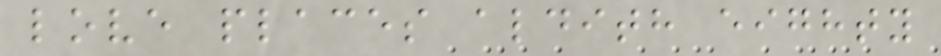love places aldith eighty
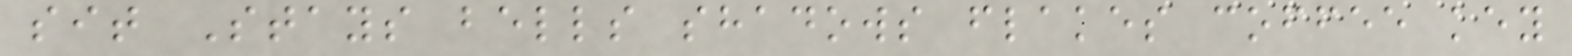sit Stays bells shadows flakes coffee key
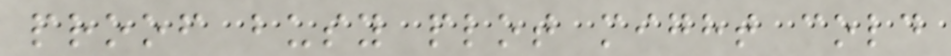proof busy plot might cold
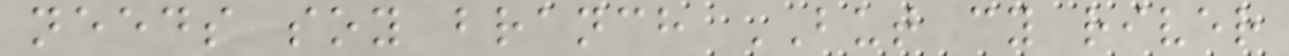needs soy branch BUT cy river
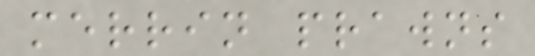merrin prawns
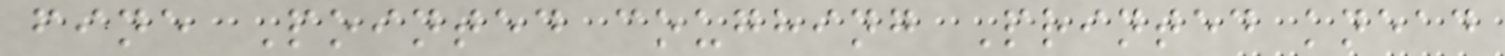fine Pointed coughing Printed knead
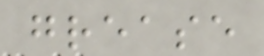grease
